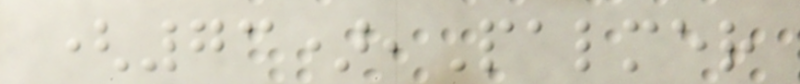(73),Palmer
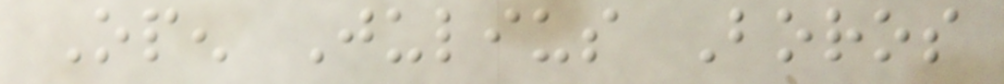Open Julius Boros
